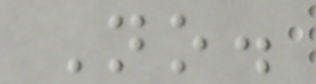No.
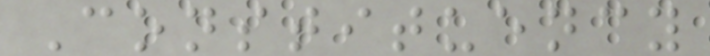Constituency
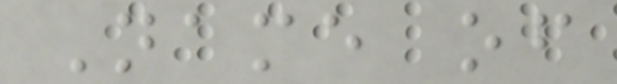Name of
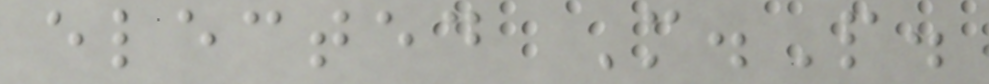elected M.P.
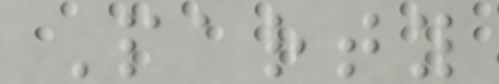Party
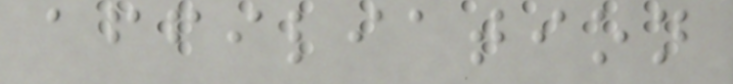affiliation
